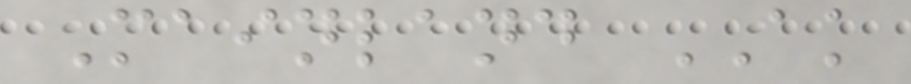Mainland AK
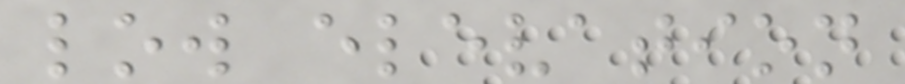low elevation
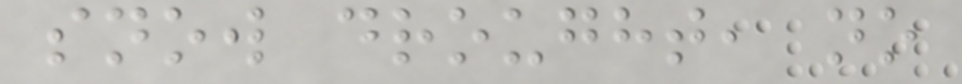snow drought, no
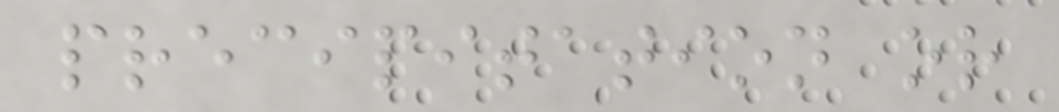precipitation or
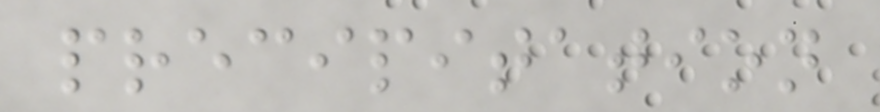precipitation
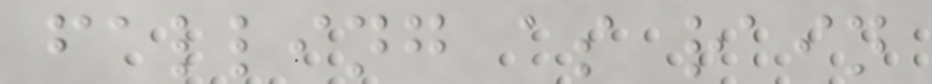falling as rain
